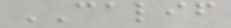CALIF
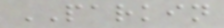PARKIN
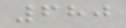680
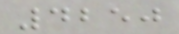4250
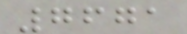7671
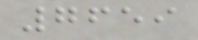7659
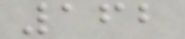162
